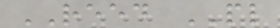REED PL
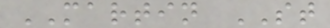MARTIN ST
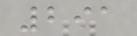291
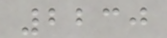2230
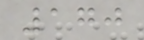170
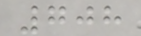708
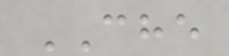CHE
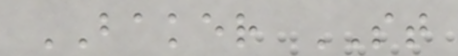BAKER ST
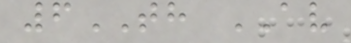6TH AV
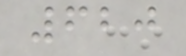620
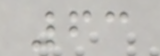63
